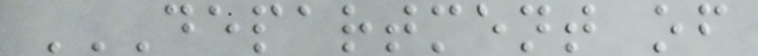DEPARTMENT OF
